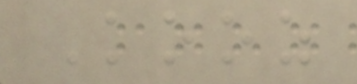Kooz
